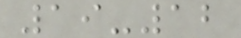19-12
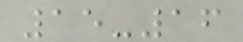15-16
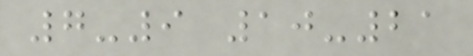7-9 10-21
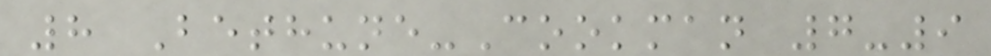8 Bethune-Cookman 7-9
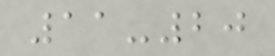11-20
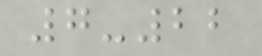7-22
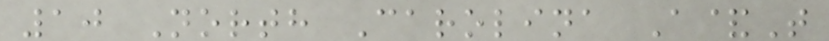10 North Carolina A&T
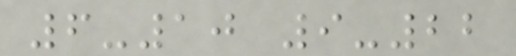6-10 9-22
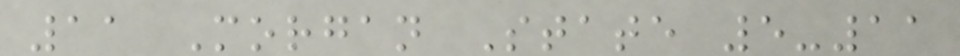11 Morgan State 5-11
